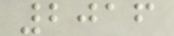2016
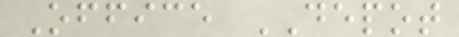Office DEPOT
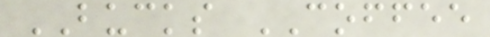BUCKS COFFEE
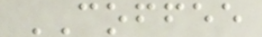COFFEE
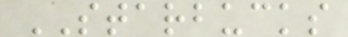STARBUCKS
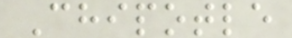Chipotle
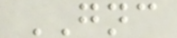GNC
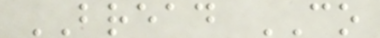BREAD CO
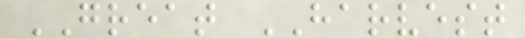GREAT HARVEST
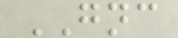GNC
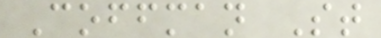Coffman St
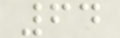64
